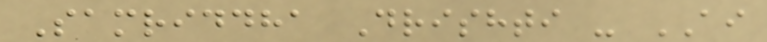Samriddha Drishti - AI
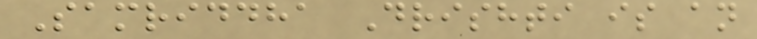Samriddha Drishti is an
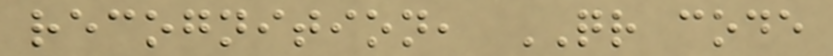recognition, QR code
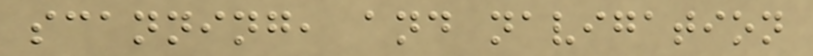scanning, and navigation
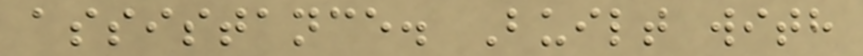assistance. Built with
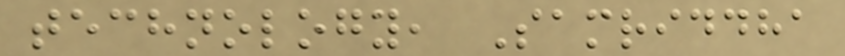technology, Samriddha
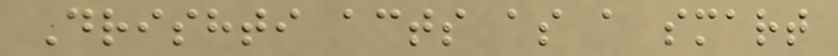Drishti acts as a smart
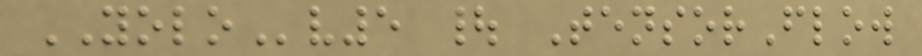YOLOv5 | TensorFlow
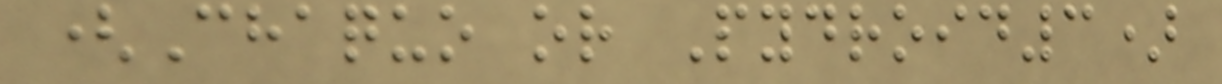(Chaquo or Pydroid3)
